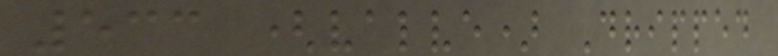533 (valve) Dripped
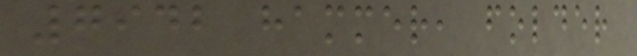7942 hammer, folder
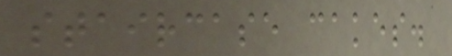staircase cakes.
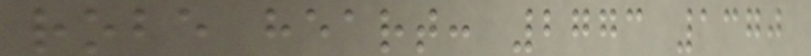robe heart: 2773 1370
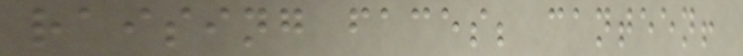raising faces; canteen!
